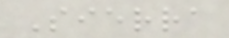Sierra
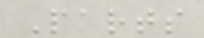Parts
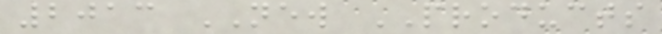2013 NEW PRODUCTS
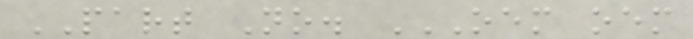PART No. OEM OEM
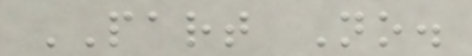PART No.
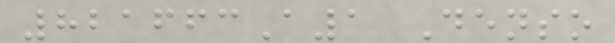821663A1 Denso
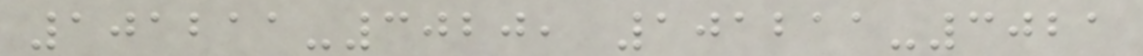101211-3020, 101211-3021
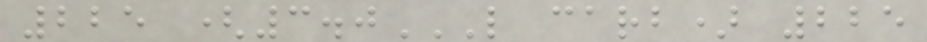225 (3.0L CARB) 225
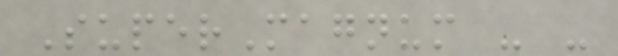SuperMagnum - -
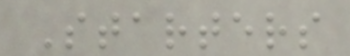Starters
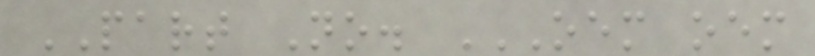PART No. OEM OEM
